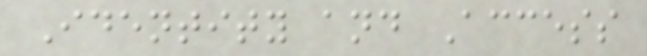Identity and Access
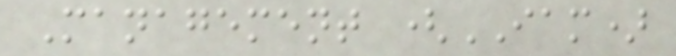Management (IAM)
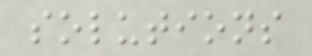solutions
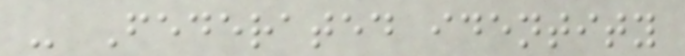- Federated identity
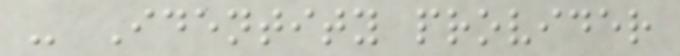- Identity provider
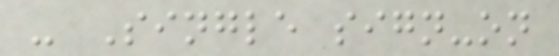- Single sign-on
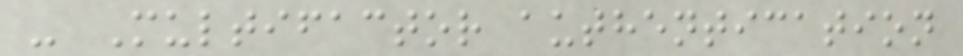- Multifactor authentication
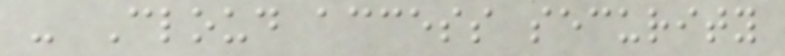- Cloud access security
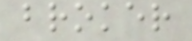broker
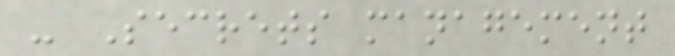- Secrets management
